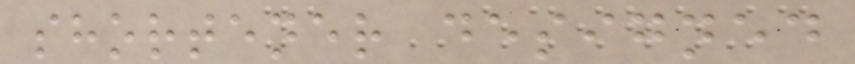shortener designed
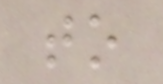to
